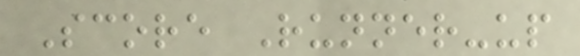Score Runner-up
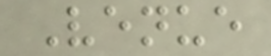Venue
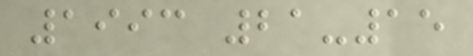1993 21-15
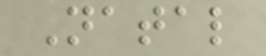Natal
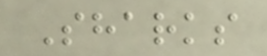Sharks
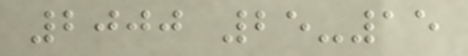2000 25-15
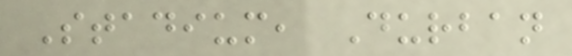Stadium, Durban
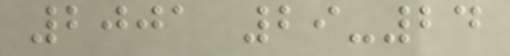2001 29-24
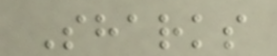Sharks
